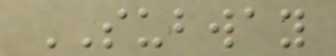SUBWAY
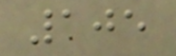105
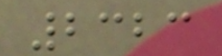2323
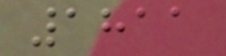1811
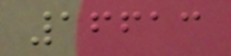16613
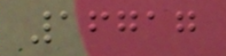16717
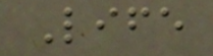Life
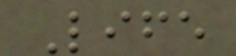Life
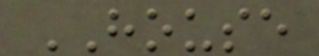HOUSE
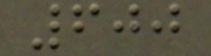600
